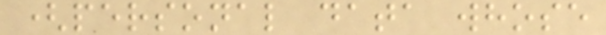(personal data whose
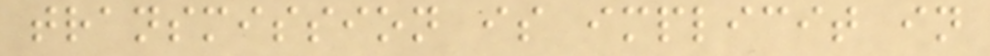transmission is implicit in
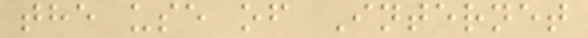the use of Internet
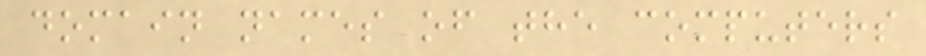domain names of the computers
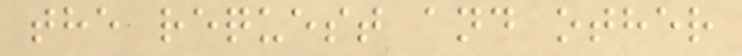the request and other
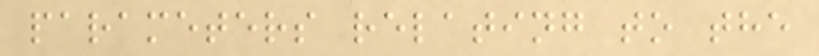parameters relating to the
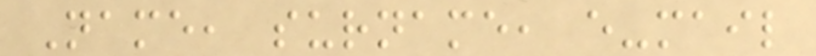Name, surname, e-mail
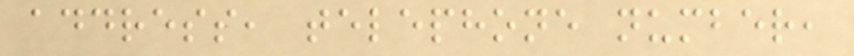address, telephone number,
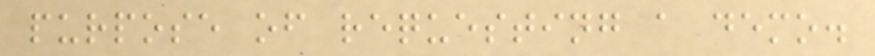purpose of requesting a demo.
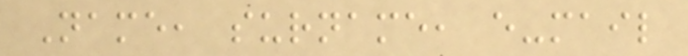Name, surname, e-mail
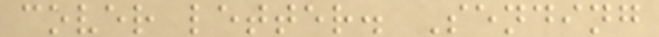cover letter. Sending
